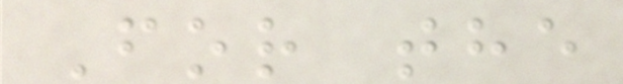For the
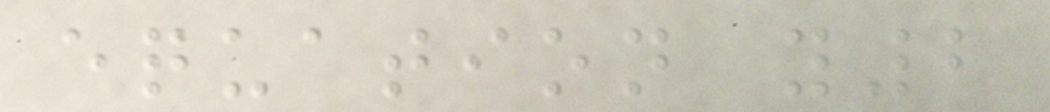equation y2
